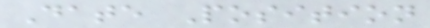Date Position
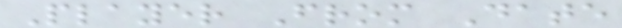Player From Date
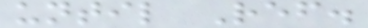until Ref.
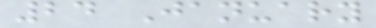24 January
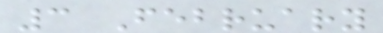3 February
